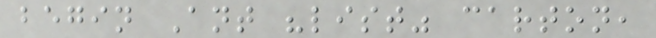begin Ant "list" carton,
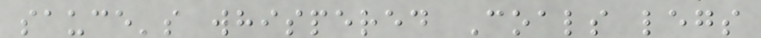sauce's whispered Coals legs
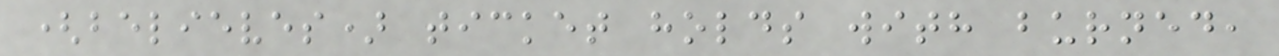(believes) ticket holds with burned,
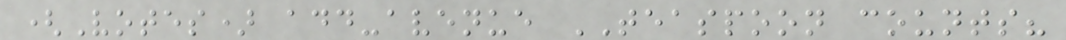(Votes) add-avenue TEASPOON counts?
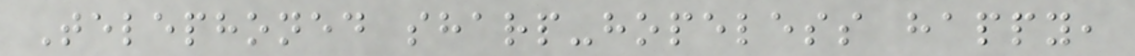Telephoned sharp-hopeless happy,
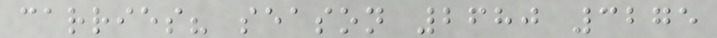carries? season 2680 3275
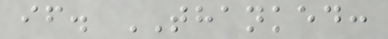if. THANKED:
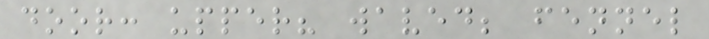door: upper? waved; fennel
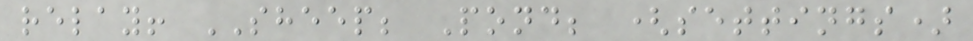relay! SHEEP; Pond; (settings)
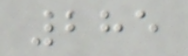285
